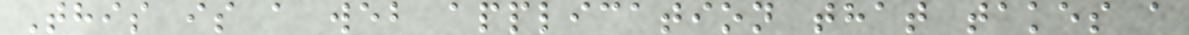This is a web application that takes a
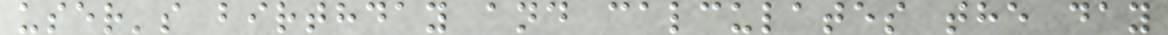user's birthday and calculates the day
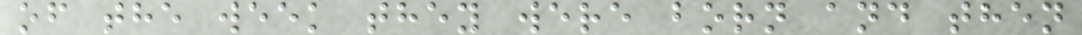of the week they were born and then
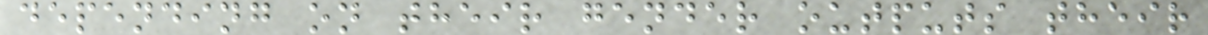depending on their gender outputs their
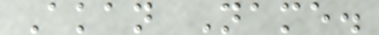Akan Name.
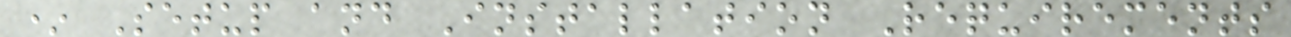* Setup and Installation Requirements
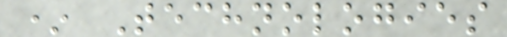* Technologies
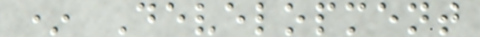* Development
